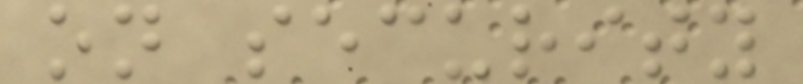on security
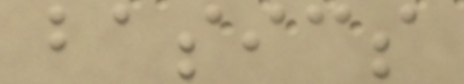basics
